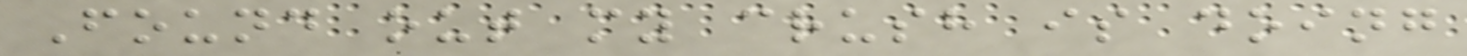Found out my crush is doing
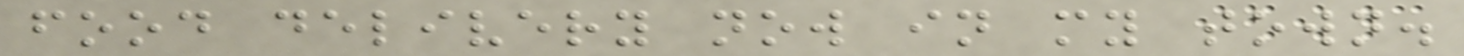food delivery now in my town.
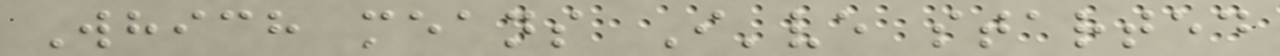Which means I've started
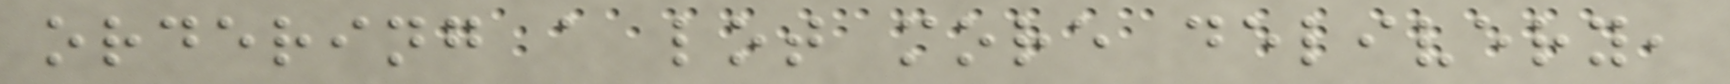ordering a lot more delivery,
